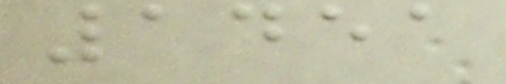1451
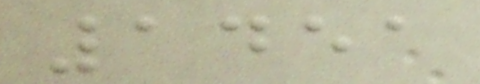1451
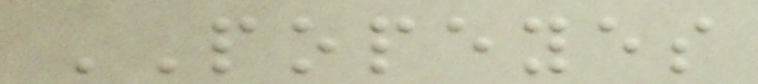POPEYES
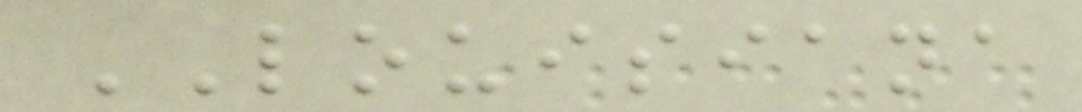LOUISIANA
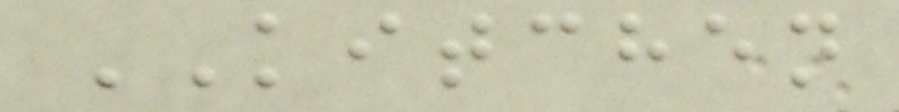KITCHEN
